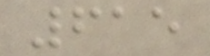615
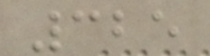325
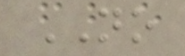NO
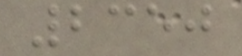2350
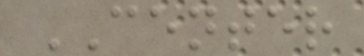CENTER
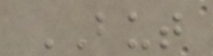BUT
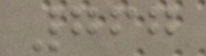767
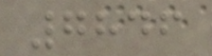7846
